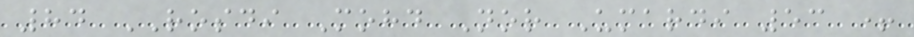84 ROSDI Mohd Nor Umardi 53 +
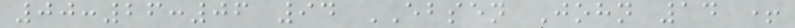00:26:06 94 EBSEN John 14 +
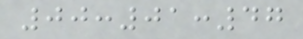00:01:47
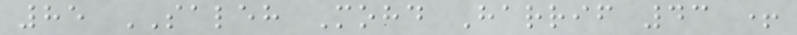85 SALEH Mohd Harrif 43 +
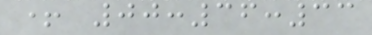+ 00:36:33
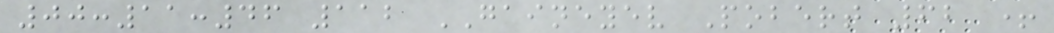00:11:46 112 GAINEYEV Pobert 62 +
